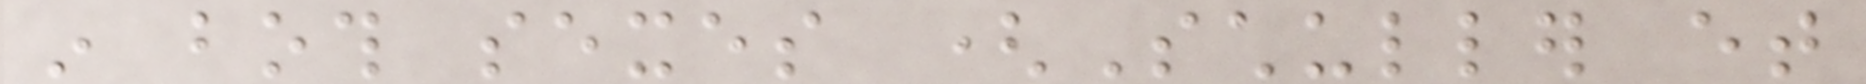in both sexes (Schuller et
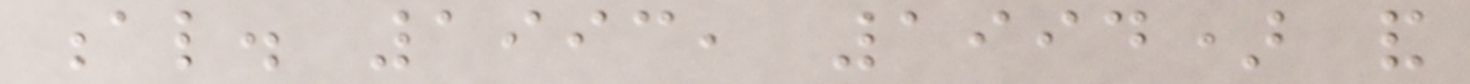al. 1993, 1994) and
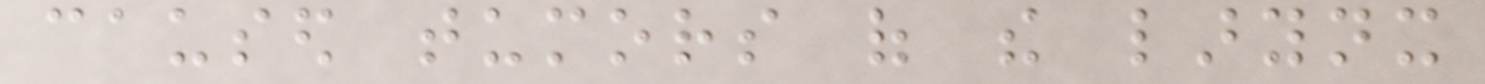caused tumors of the larynx
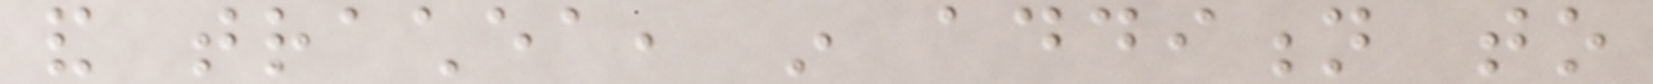and trachea, in addition to
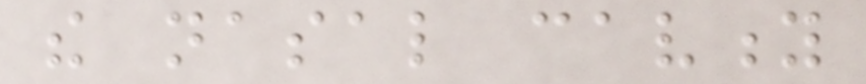the nasal cavity
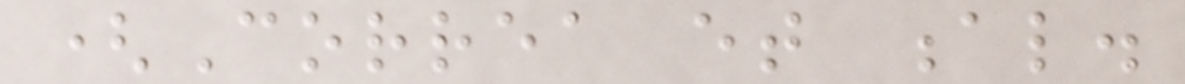(Correa et al.
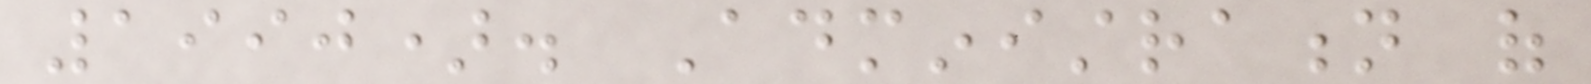1990). Administration of
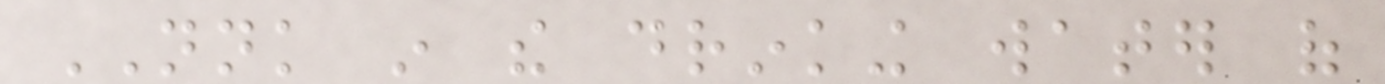NNK in the drinking water of
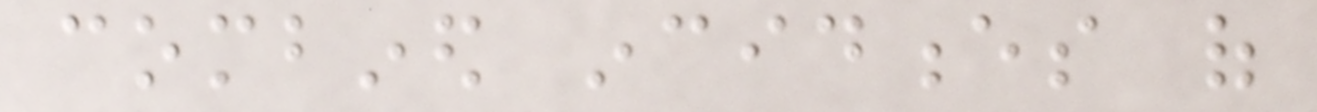combined incidences of
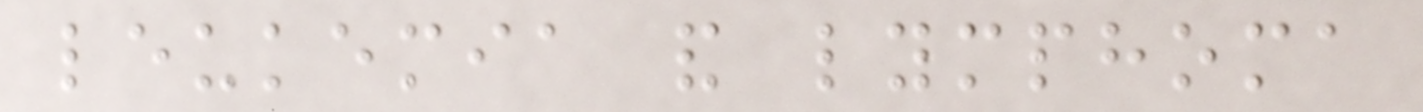leukemia and lymphoma
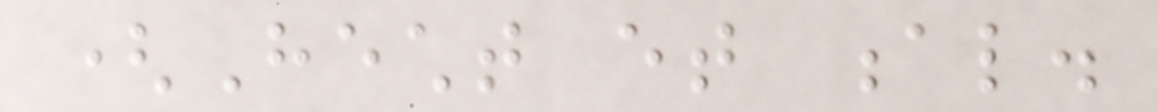(Hecht et al.
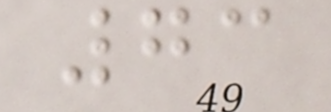73
